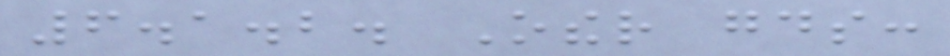6.1.2. Other goods:
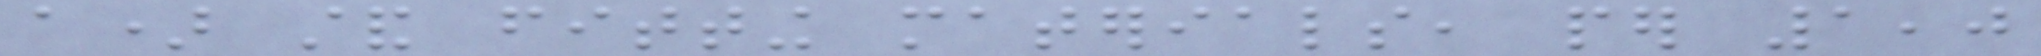a) stand fitting materials, per 1,0
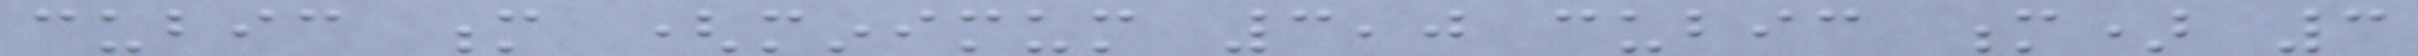cubic m (minimum 3,0 cubic m) 3
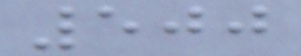500
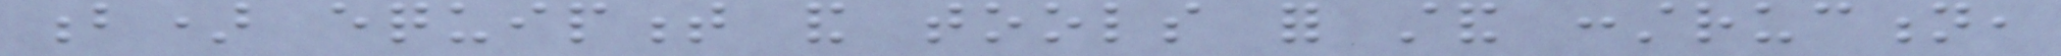b) equipment and tools for stand construction,
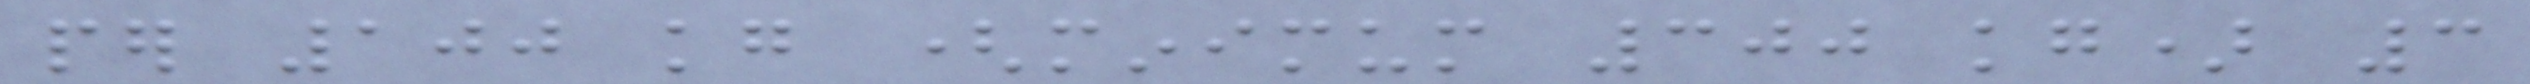per 100 kg (minimum 300 kg) 3
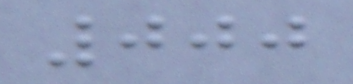000
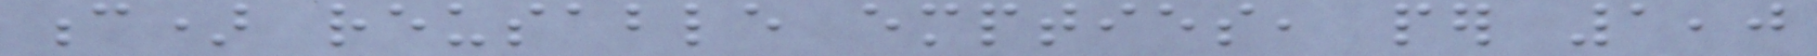c) reusable empties, per 1,0
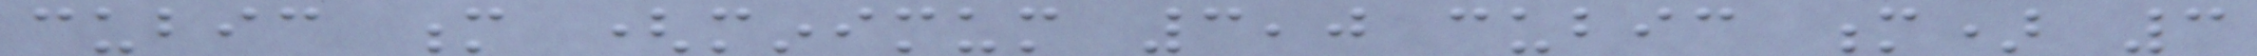cubic m (minimum 3,0 cubic m) 3
